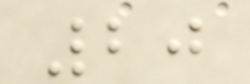20
